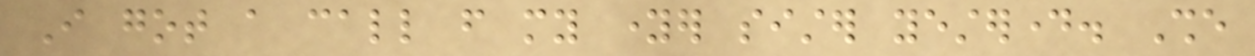I got a call from my younger sister yesterday. She
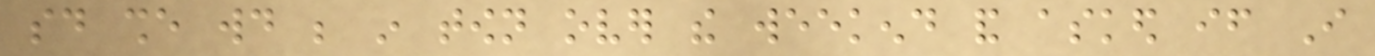said she would be in town over the weekend and asked if I
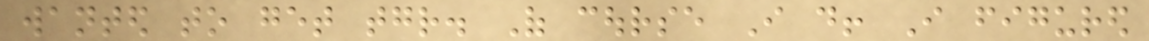wanted to get together. Of course I do! I figured
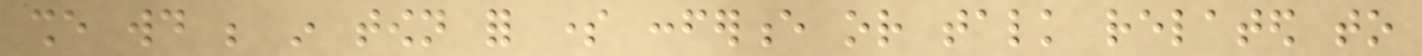she would be in town for some conference or talk related to
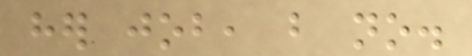her job, but no.
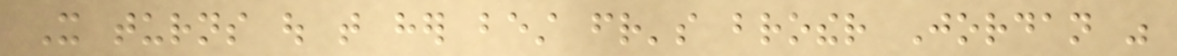It turns out that her best friend's brother Jordan was
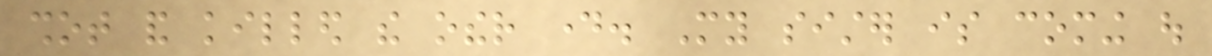shot and killed the other day. My sister is coming out
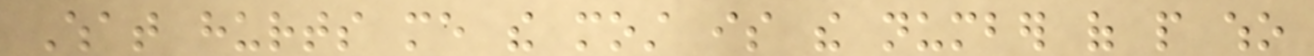What hurts me the most is the number of people who
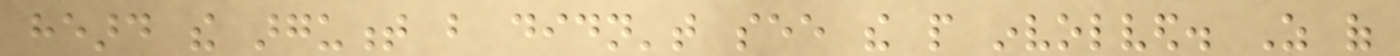heard the argument but didn't see the people involved. As of
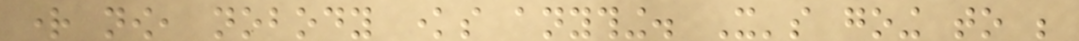right now, nobody knows anything. It's going to be
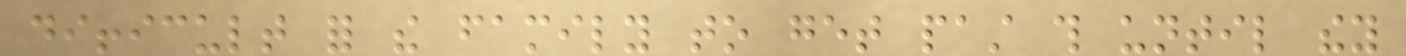difficult for the family to get past this until they
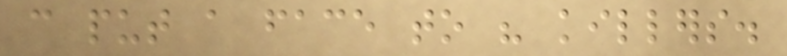can put a face to his killers.
